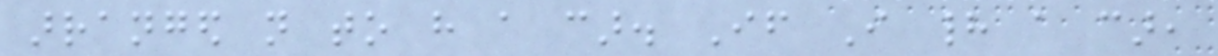arranged not to have a car. If I had a car,
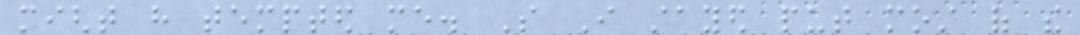might have tempted me. So I stayed put most of the
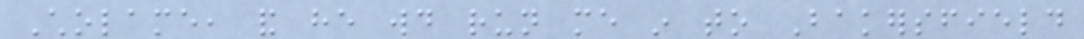Cholame, and he would run me in to Bakersfield
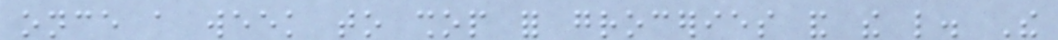once a week to shop for groceries and the like. The
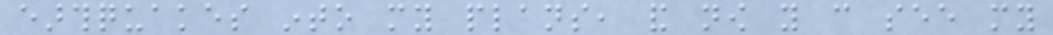earthquakes into my plans, and now you can see my
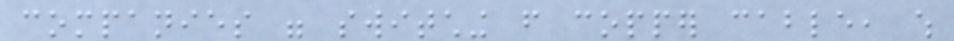companies were switching from copper cable, which
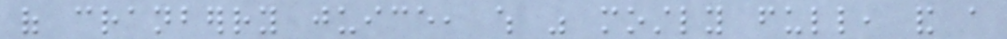of cranberry juice, which was mostly full, and a
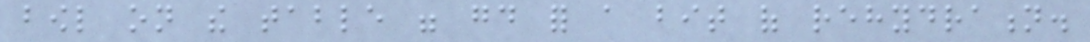bowl on the table were good for a bit of rehydration.
